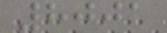8001
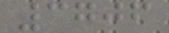3706
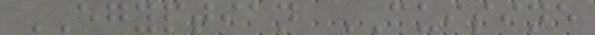EGYPTIAN CUISINE
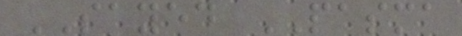SAYED PASMA
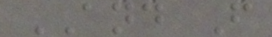AND F
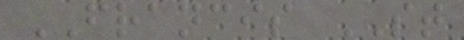FRANCIS ST
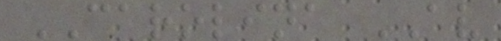CAROLINA AV
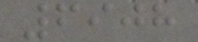6908
